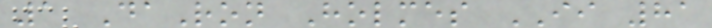1 DaRon Holmes II 81
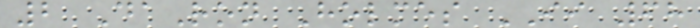2 DaRon Holmes II 68
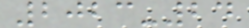2023-24
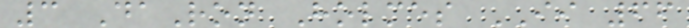3 DaRon Holmes II 66
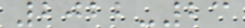2022-23
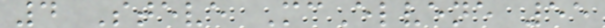4 Steve McElvene 55
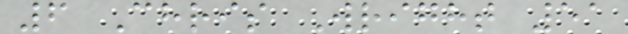6 Chris Wright 51
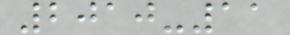2010-11
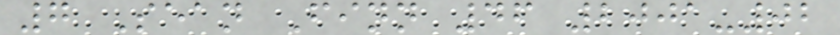7 Sean Finn 46 2001-02
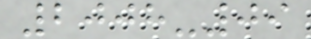2008-09
